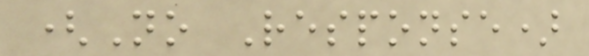(No Response)
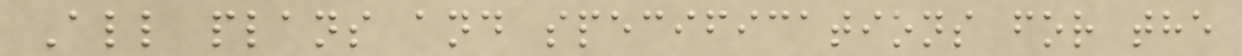All plans and specifications for the
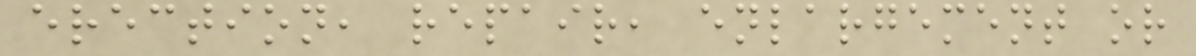erection, repair, enlargement or
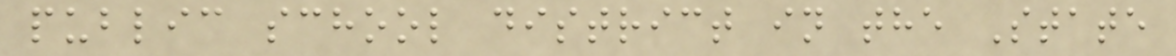public school district in the State
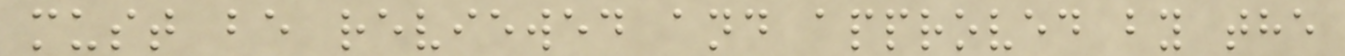must be reviewed and approved by the
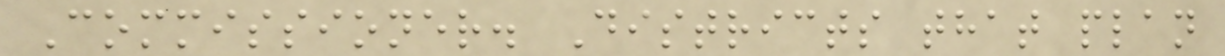Commissioner. Districts that plan
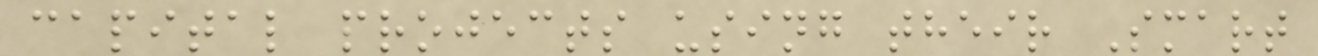capital projects using their Smart
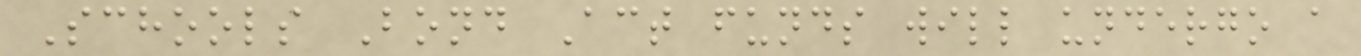Schools Bond Act funds will undergo a
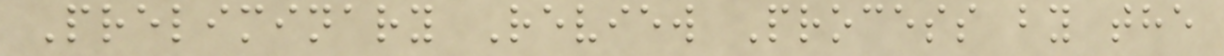Preliminary Review Process by the
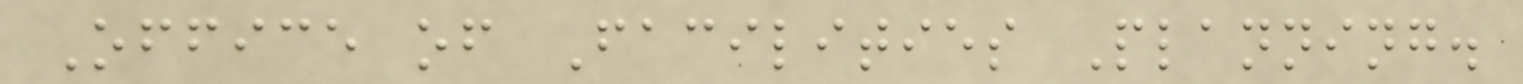Office of Facilities Planning.
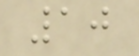10
